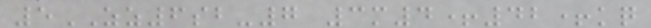5ZZ6sb-7 3m4+42+kq
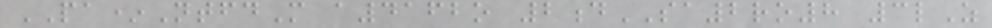PA*NtfdM a4162o 2dSA2ro8 3lZ
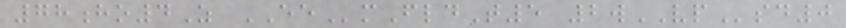78ho4Z EEmFldT5 2wVPsd0
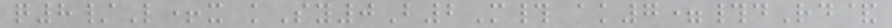q8/L+x kSy0B2M# ak7=#dRd&
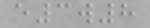e3w8
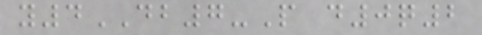y4DB7-P d0q2
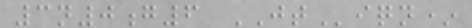3n0g6 JTiqn*
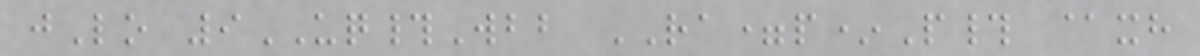jLo 9UQ#Wbb RA=p*P# @xh
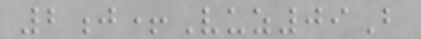2j+Vuz09B
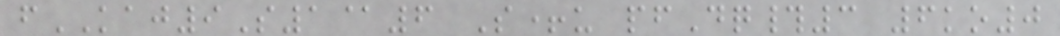fKAJ9S1@6 S+u pfDq#3 6ko0
